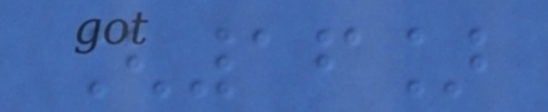[16]
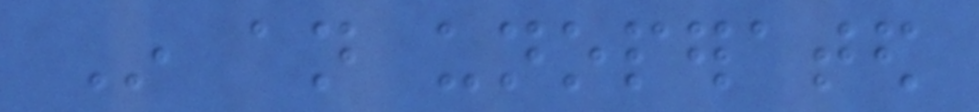In an unoperated
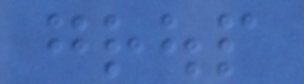group
